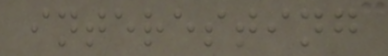interesting
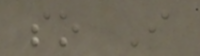so I
